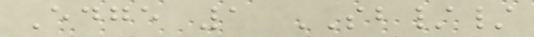Edge 1 SB//
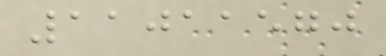11011570
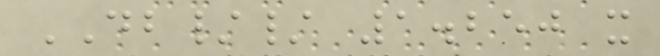DB// 1.250 x
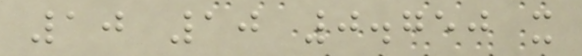10 10 0.750 x
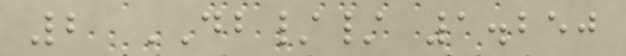2 DB// 1.250
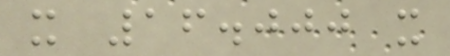x 16.000 x
